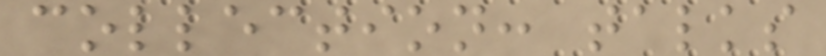collection: talks
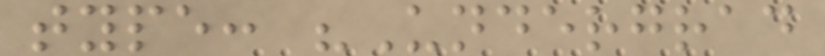type: "Undergrad
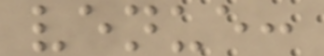venue:
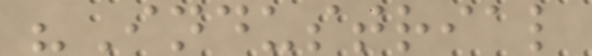"Industrial
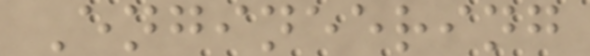Engineering
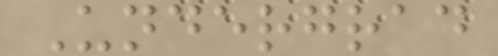Undergrad
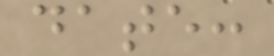date:
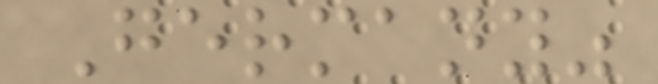Germany"
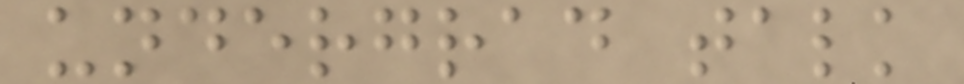undergrad talk
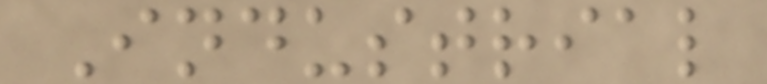Industrial
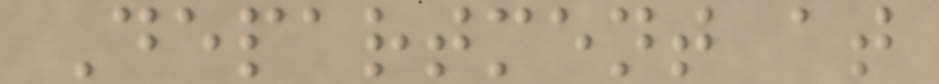Department at
